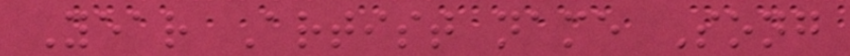Year Artist name Song
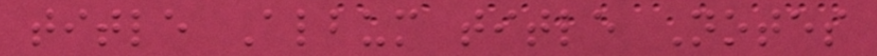title Album title Notes
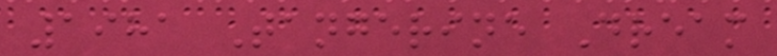1981 Tangerine Dream
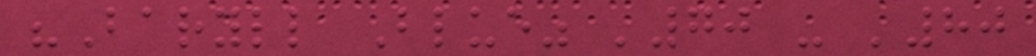"Baryll Blue" '70 - '80
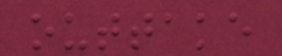outtake
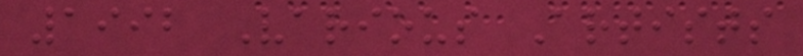1992 Various Artists
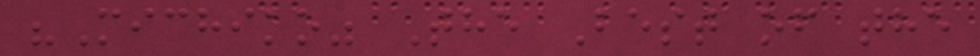"Michiko" The Best of the
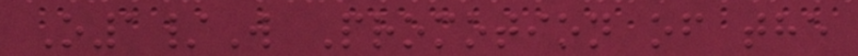O1/W Promotion of the
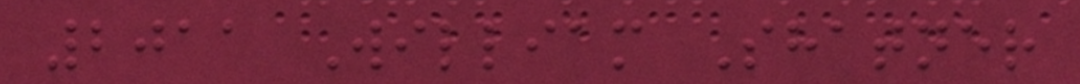2011 William Shatner
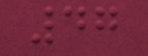47
